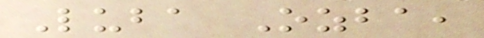Luba Ozba,
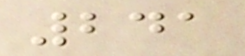241
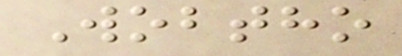Wobtho
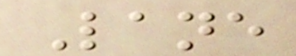Lane
